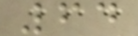64
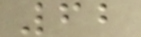62
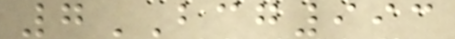7BCG993
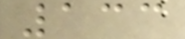133
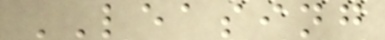LEASING
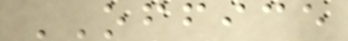OFFICE
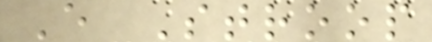E Stroop
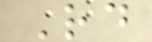Rd
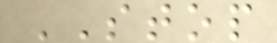STOP
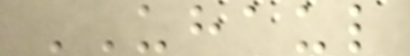UHAUL
